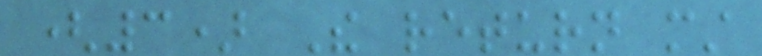(3) The return must
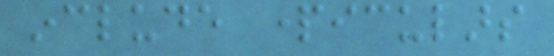include particulars
